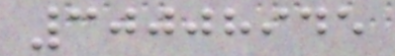30008945
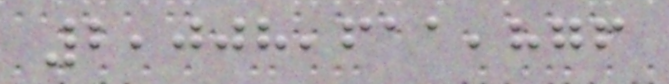2,008,611,876
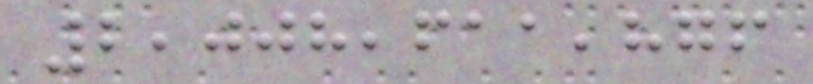2,008,611,876
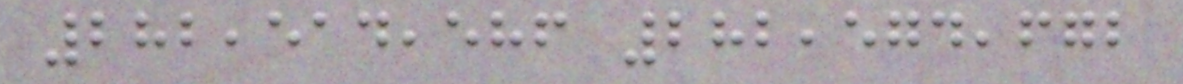282,514,586 282,574,672
